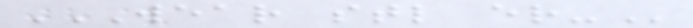WEAR STL ER-
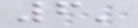6'
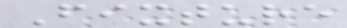Fixture
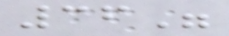36"
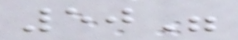50"
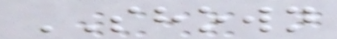SHOWN
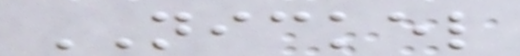NICKEL
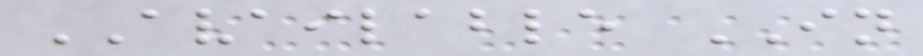AVAILABLE IN
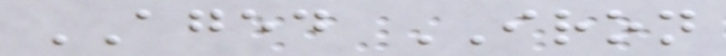AGED IRON
